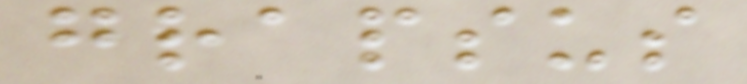grapsus
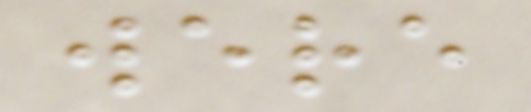were
